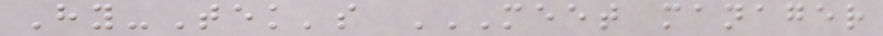Hy-Tek's MEET MANAGER
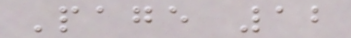Page 12
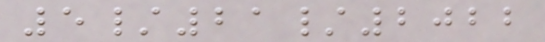5/21/2022
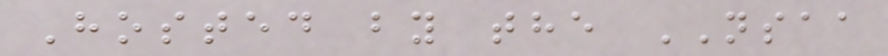Hosted by the NSAA
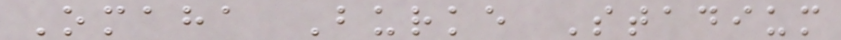Omaha Burke Stadium
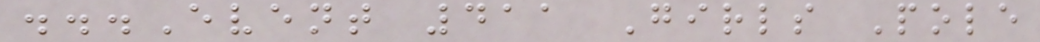...Event 411 Girls Pole
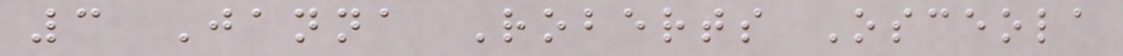3 Janna Roberts Osceola
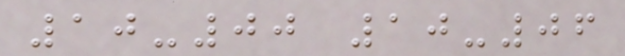10-00 10-06
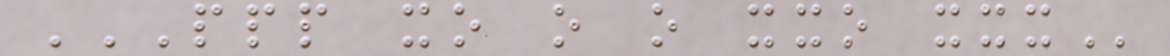PPP XO O O XXO XXX
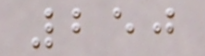250
